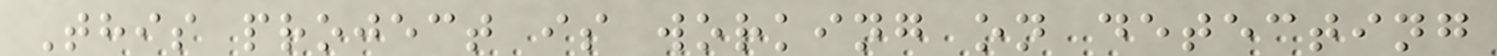This project is working on detecting
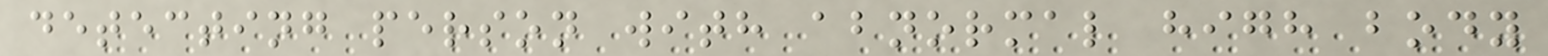detecting person with abnormal high body
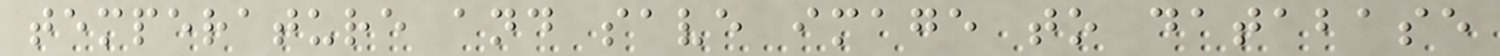temperature and save image to database
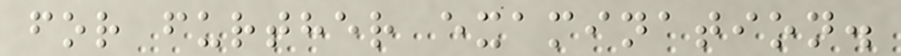for further examination.
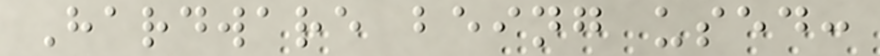Hardware being used:
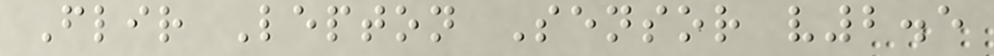Flir Lepton Sensor v2.5
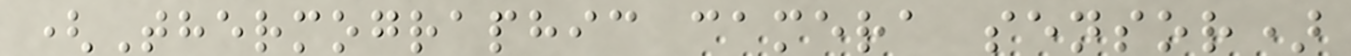(Thermographic camera sensor)
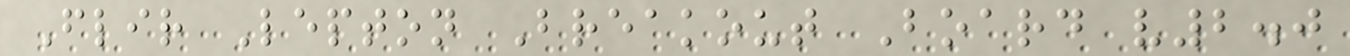Flir Lepton Breakout Board v2.0
